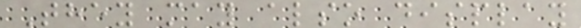They may also display
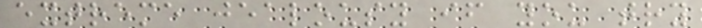extreme jealousy if you try
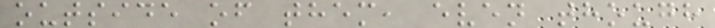outside of them, even though
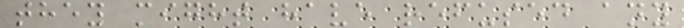they might have refused any
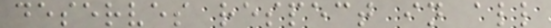deserves respect in all
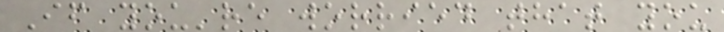If you're worried that you
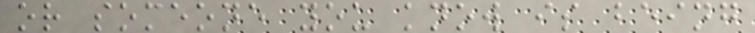or someone you know is being
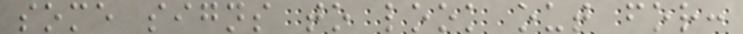some signs to look out for:
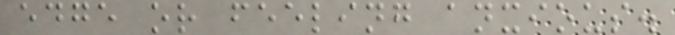edge or feeling anxious.
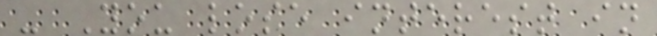- You lose interest in
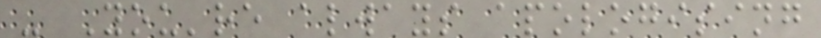- You're always apologising
